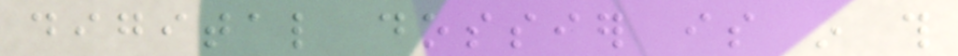digital dossier is in this
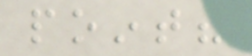point?
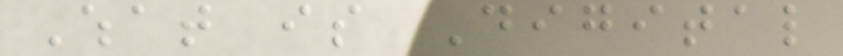What is Digital
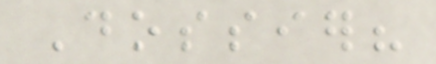Dossier?
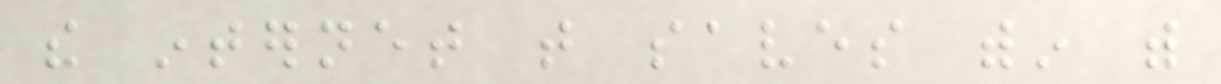the internet that saves within with
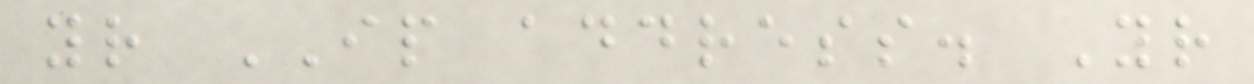your IP address. Your
